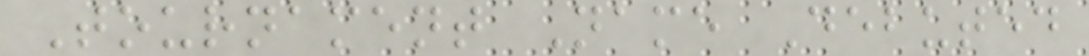Tournament Name Debuted
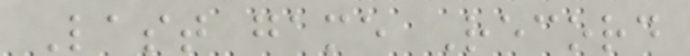Last game Record
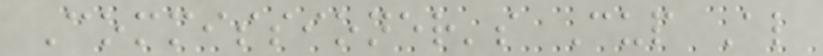Commissioner's Cup Al
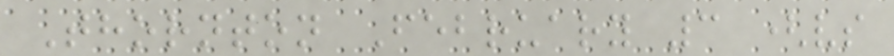Thornton February 3 (vs
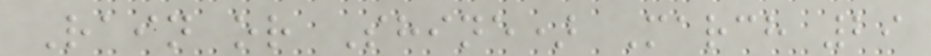Rain or Shine) March 29
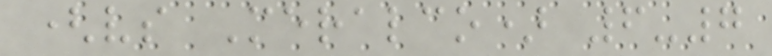(vs Meralco) 6-7
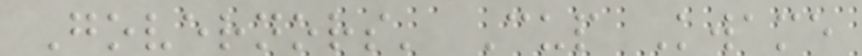Governors' Cup Kwame
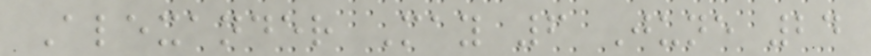Alexander May 6 June 24
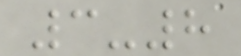3-8
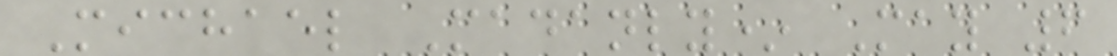Michael Madanly* May 6
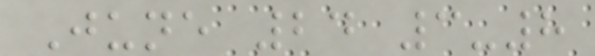June 24 3-8
